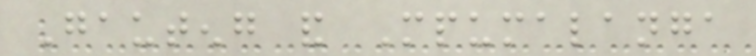Gauteng and Mpumalanga
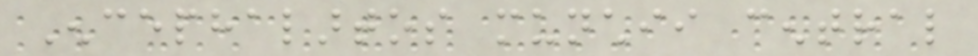Encephalartos munchii central
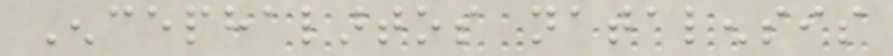Encephalartos natalensis
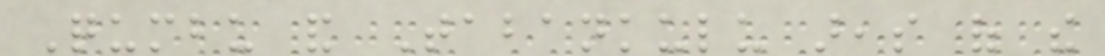Qumbu and Tabankulu areas of the
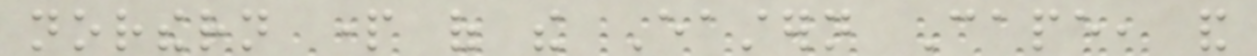northern part of the Eastern Cape, and
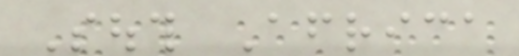South Africa
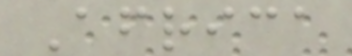Africa
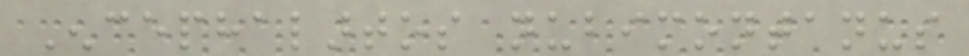Encephalartos nubimontanus
